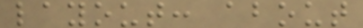layout: about
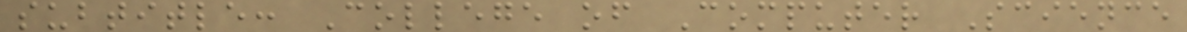subtitle: College of Computer Science
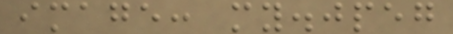image: my.jpeg
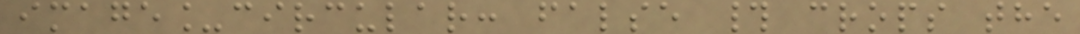image_circular: false # crops the
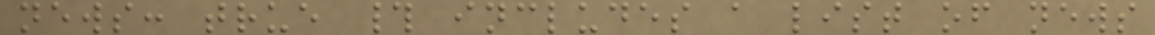news: true # includes a list of news
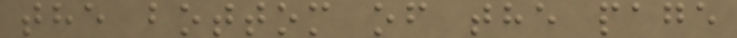the bottom of the page
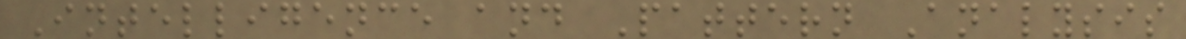Intelligence and Pattern Analysis
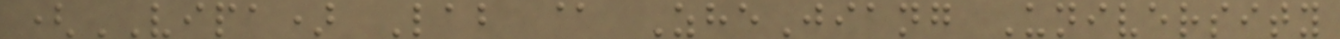(VIPA) Lab @ ZheJiang University
